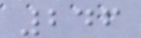246
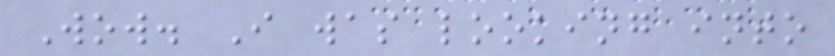Wow. I was looking into
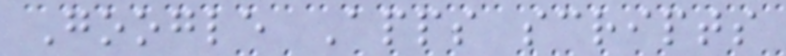Google Apps scripts
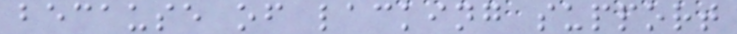because of lacking support
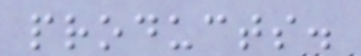products.
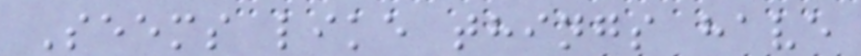Seems like things have
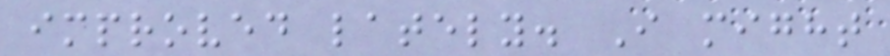improved lately. I might
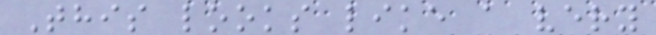This looks like a very
